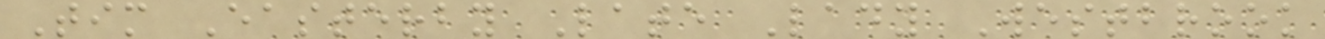Tim Easterby Late Lady Westbrook
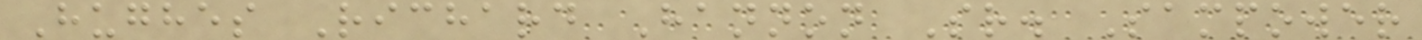Hughes Richard Hannon Sr. Sampower
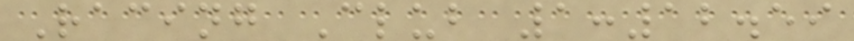Racing Club 1:12.59
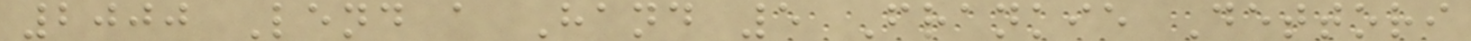2000 Lend a Hand 5 Frankie Dettori
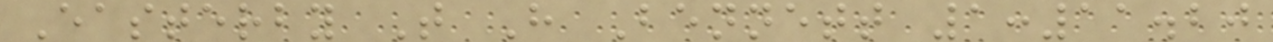Easterby T H Bennett 1:11.20
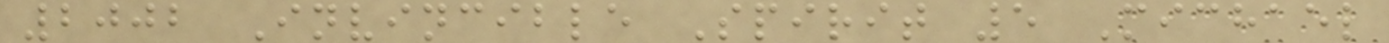2002 Invincible Spirit 5 Michael
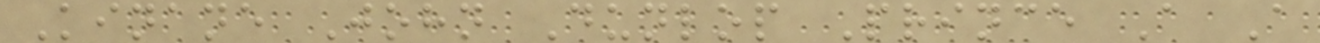Kinane John Dunlop Prince A A
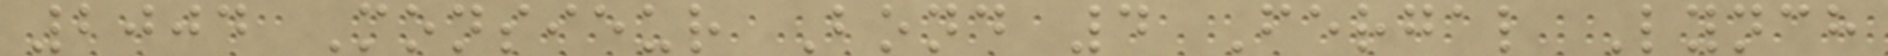2004 Monsieur Bond 4 Fergal Lynch
